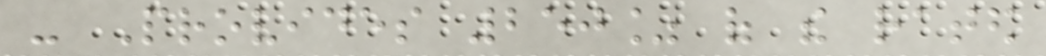- Provides 250% of the rated
